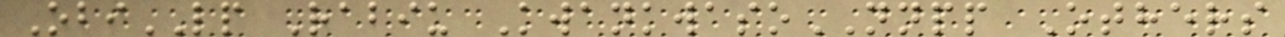ObiLP Rabiu KwankwasoNNPP Others
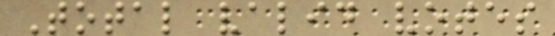Total valid votes
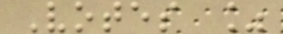Votes %
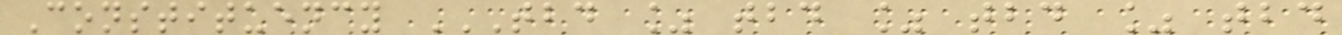Constituency TBD % TBD % TBD % TBD
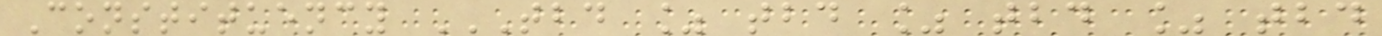Constituency TBD % TBD % TBD % TBD
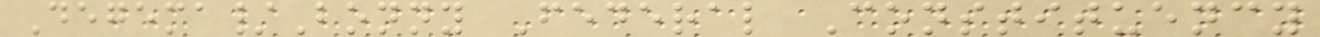Degema/Bonny Federal Constituency
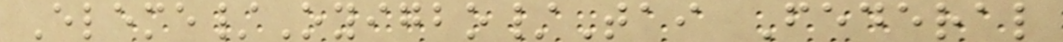Eleme/Oyigbo/Tai Federal
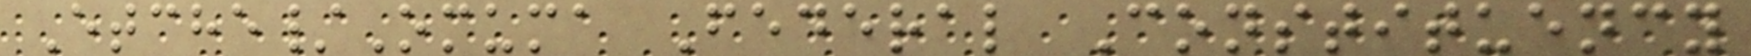Etche/Omuma Federal Constituency
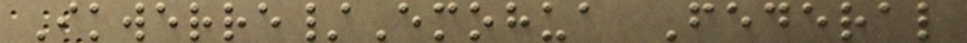Ikwerre/Emohua Federal
